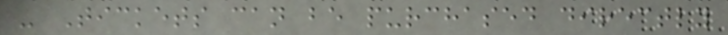- Tickets can be purchased directly
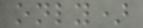only)
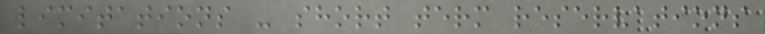limitations - short term reservations
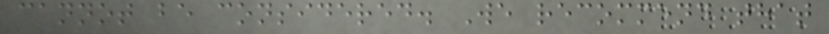cannot be considered. We recommend that
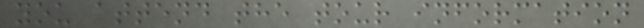you attend the tour information
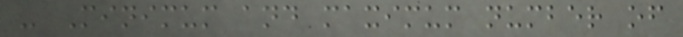- Minimum and maximum number of
